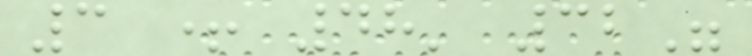3 + 48' 32"
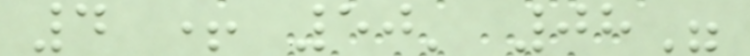4 + 50' 08"
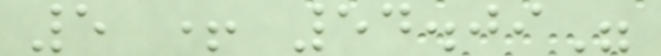5 + 54.09"
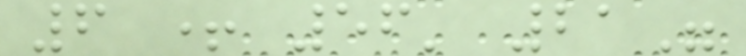6 + 56' 21"
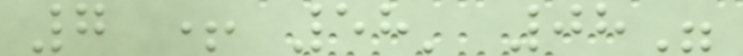7 + 58' 08"
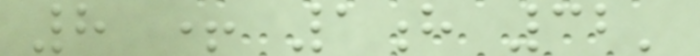8 + 1h 32'
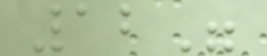12"
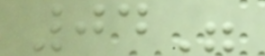04"
